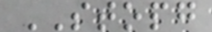STOPG
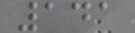141
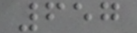657
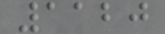1120
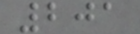201
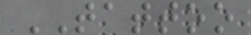TATTOO
